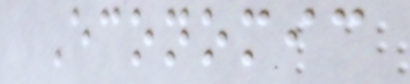Economic
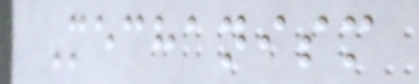Mechanism
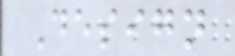Design
